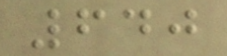640
